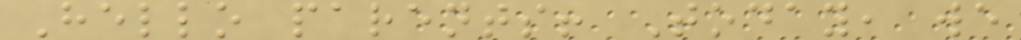Hello parents! Today, we
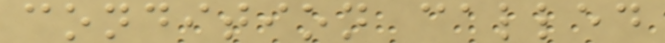condition called
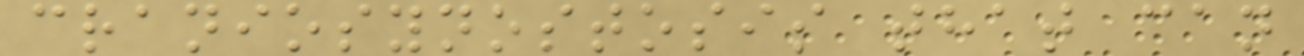craniosynostosis that can
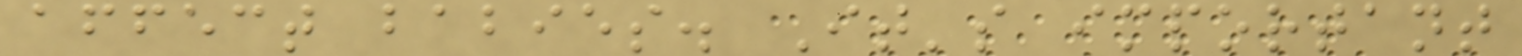affect babies. It's important
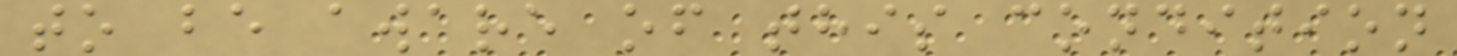to be aware of this condition
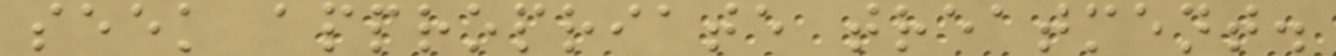seek appropriate treatment.
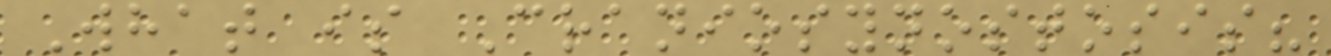What is Craniosynostosis?
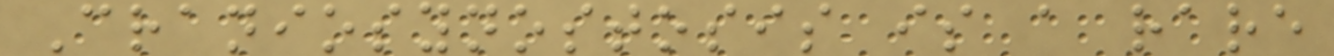Craniosynostosis is a rare
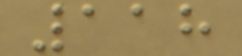118
